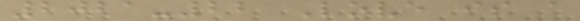2021-22 Love is a
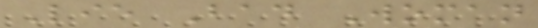Lie Bad Woman
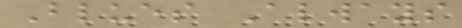Blues Always
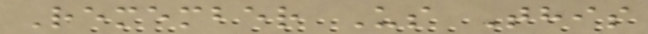Remember Us This
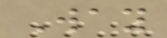Way
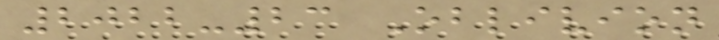2022-23 Oblivion
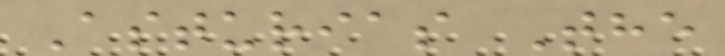Asturias The
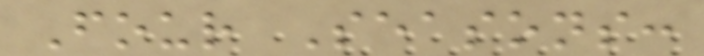Four Seasons:
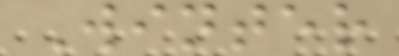Winter
